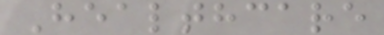Healthcare
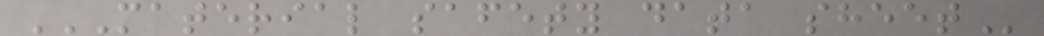MATERIAL SAFETY DATA SHEET
